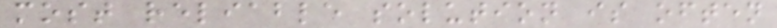most reliable solution is often
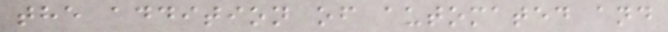the addition of automated and
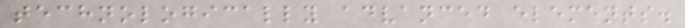technologically advanced elements.
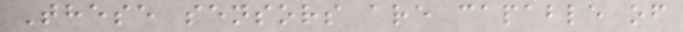These sensors are capable of
